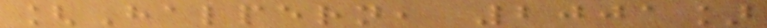[Halpern, 2001]
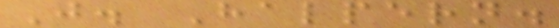J. Halpern.
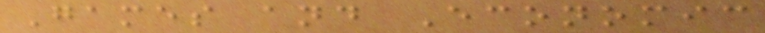Games and Economic
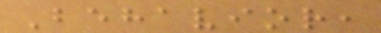Behavior,
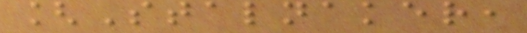[Stalnaker,
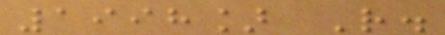1998] R.
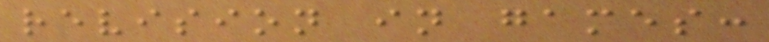revision in games:
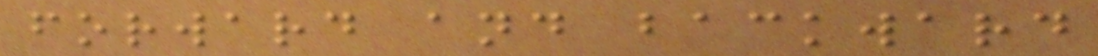forward and backward
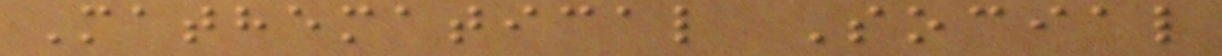Mathematical Social
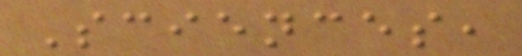Sciences,
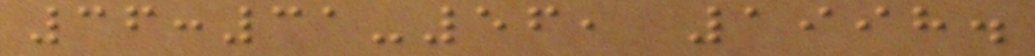36:31-56, 1998.
